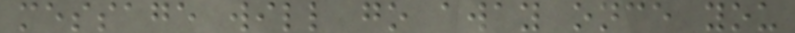message will go away once you
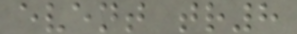event tr8
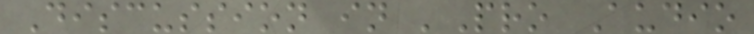Discussion in 'Pro Audio
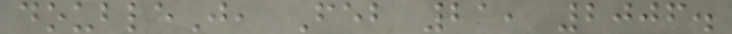doubleJ, Feb 21, 2006.
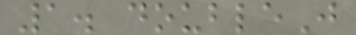1. doubleJ
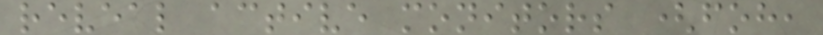reveal active monitors (foh,
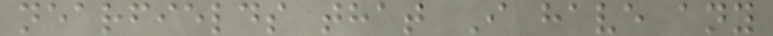nearfields that I have any
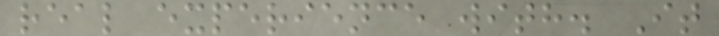real experience with. It
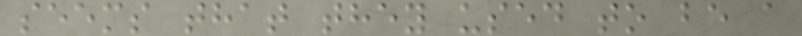seems that they used to be a
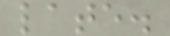late.
